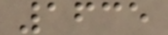1635
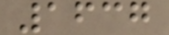1637
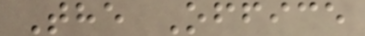The Office
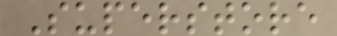Superstore
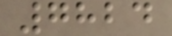7824
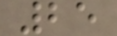25
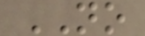NO
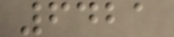6421
